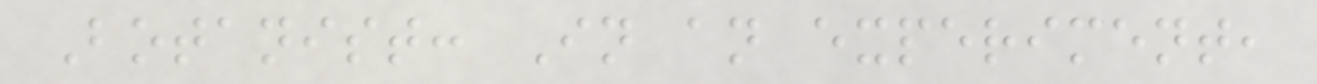Botanist: In an experiment,
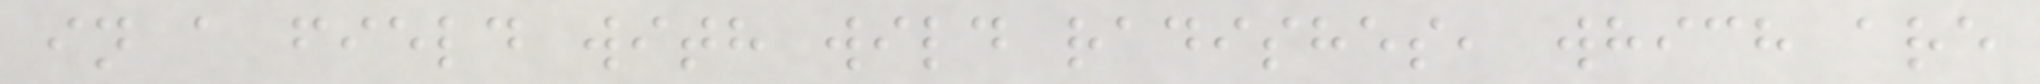in a field with wild radishes, which are
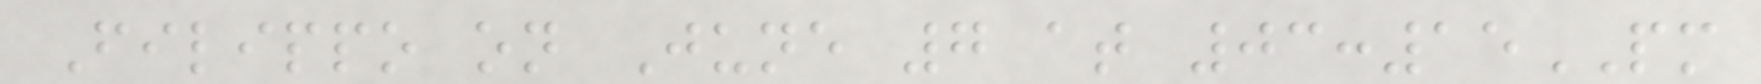Filippo on June 7 at 03:15PM
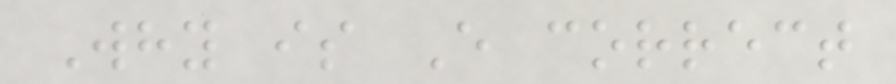Why is E correct
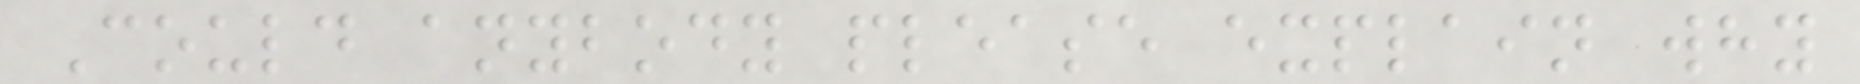Could anybody please explain why
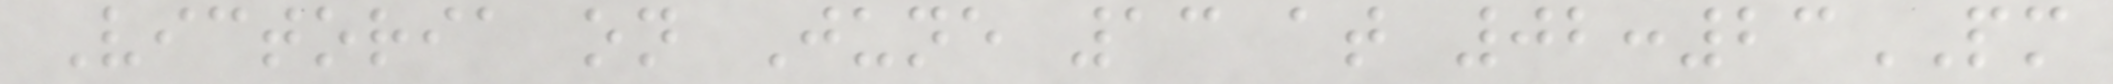Victoria on June 13 at 02:23PM
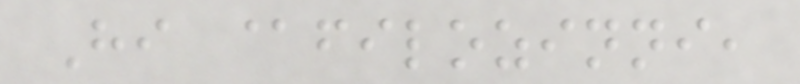Hi @filozinni,
